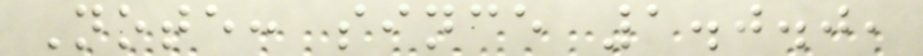Note: since 1.0.0,
